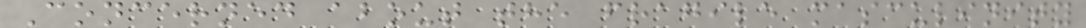Concerned about the fragile masculinity
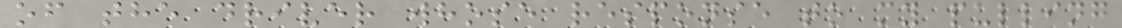of the driver whose response to my pulling
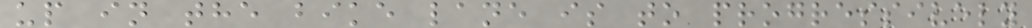up in the bike lane is to progressively
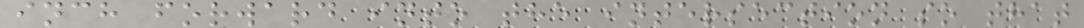inch forward into the intersection so that
